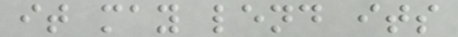it may lend its
